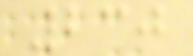230
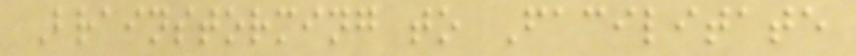Brainstorming to Facilitate
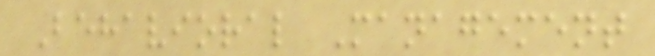Behavioral Management
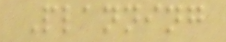Planning
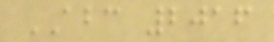ABC 2016
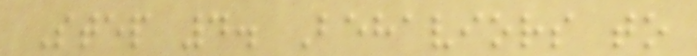Step 4. Behaviors to
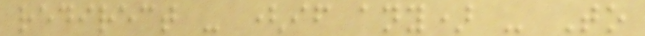redirect - (if any) - To
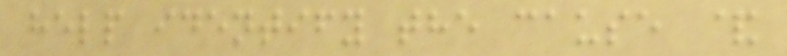help identify the cause &
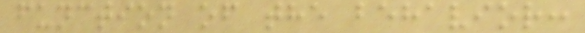function of the behavior:
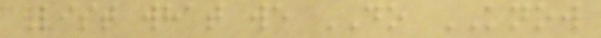List what we DO KNOW
